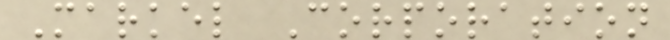Markel Corporation
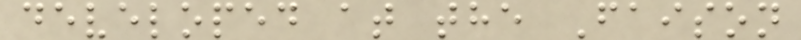developed at the Faison
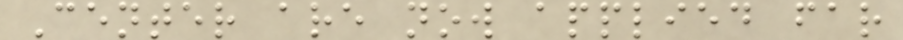Center are now applied far
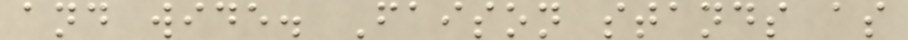and wide. Faison stands as
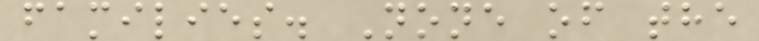families. None of the
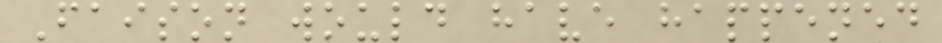Faison would have happened
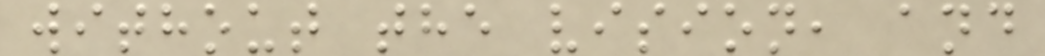without the vision, and
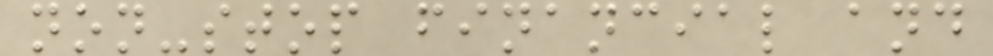non-stop financial and
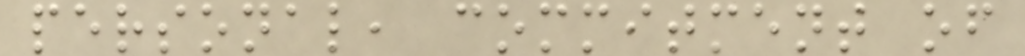personal, commitment of
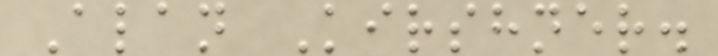Alan Kirshner.
